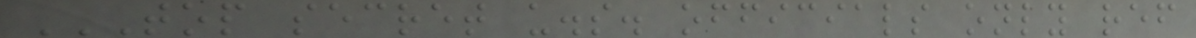TOP SECRET U.S. OFFICIALS ONLY REF
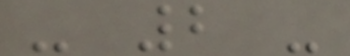- 2 -
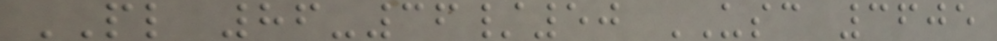PL 86-36/50 USC 3605
